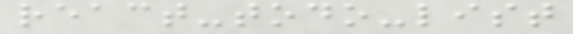react-todo-list
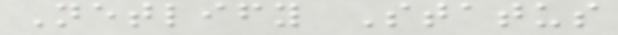Netlify Status
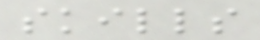skills
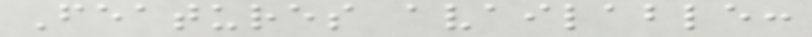Features available:
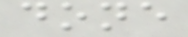done
